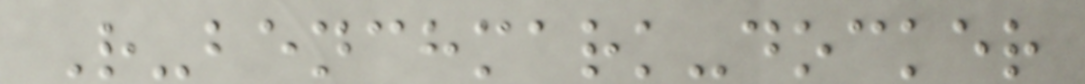R-benchmark-docker
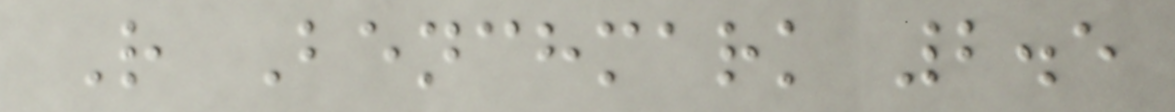R Benchmark 2.5
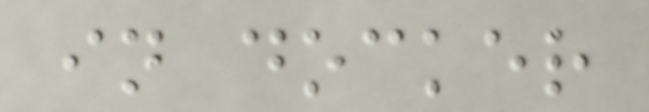in docker
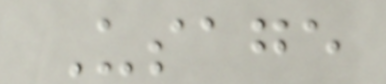Usage
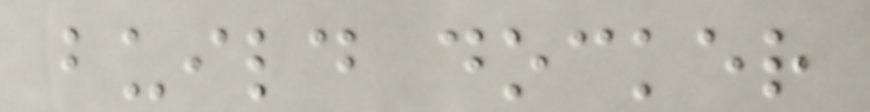build docker
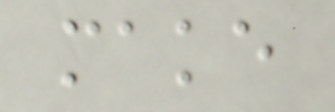make
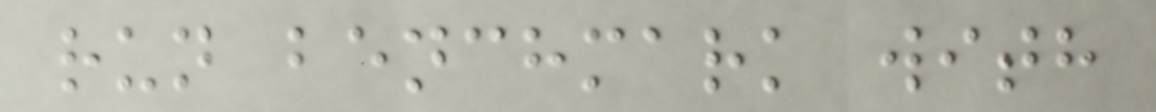run benchmark with
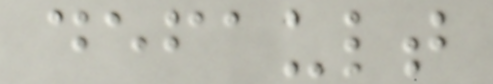default
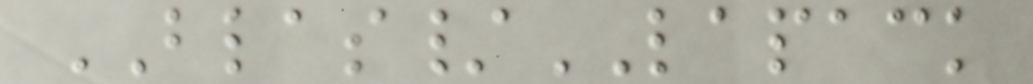BLAS/LAPACK
